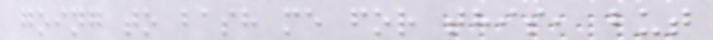going to bash me for this, but
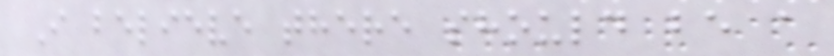I believe there should be a
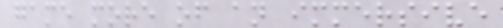game more of an immersive
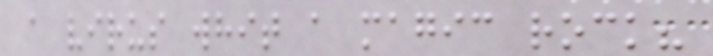a virus whit a magic rock?
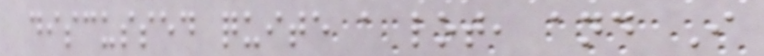discussed quite a lot, and I
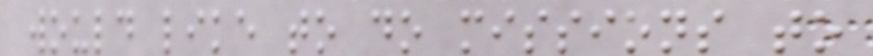would like to do missions to
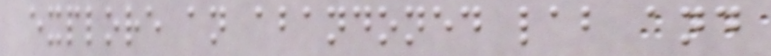explore an abandoned lab and
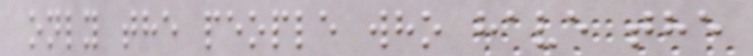only the people who have the
